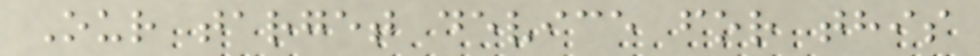Our target device for this
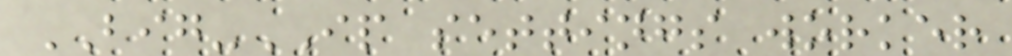BIG-IP settings worker
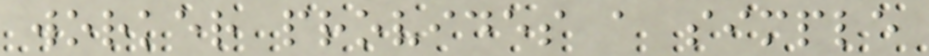worker provides a simple
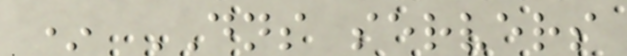* DNS servers
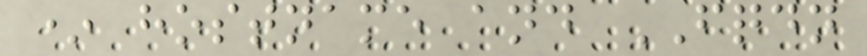* hostname and FQDN
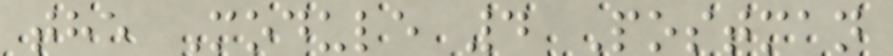the Module 4 Postman
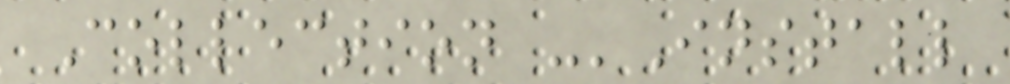Collection -'Install
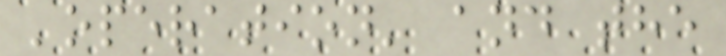'operation' and the
